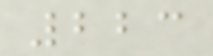223
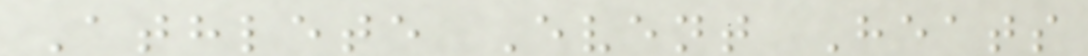Athlete Event Heats
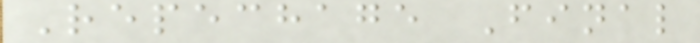Repechage Final
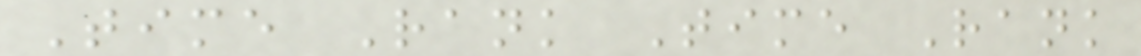Time Rank Time Rank
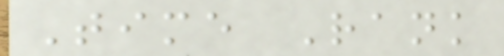Time Rank
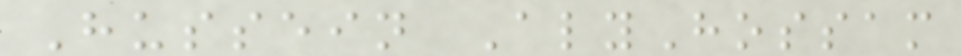Hussein AlyHossam
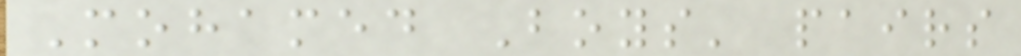Mohamed Boys' pairs
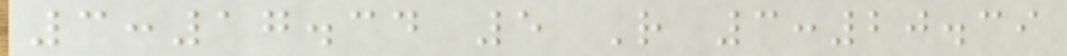3:17.34 5 R 3:20.39
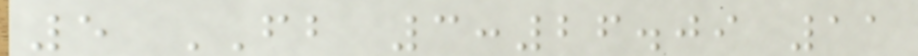5 FB 3:26.09 11
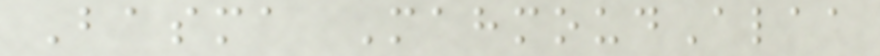Basma MahmoudAlaa
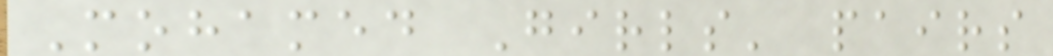Mohamed Girls' pairs
